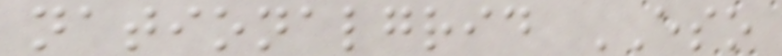nationalgrid ESO
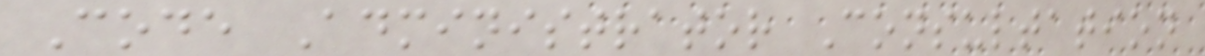Code Administrator Consultation
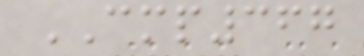CMP367
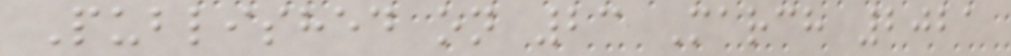Published on 23 March 2021
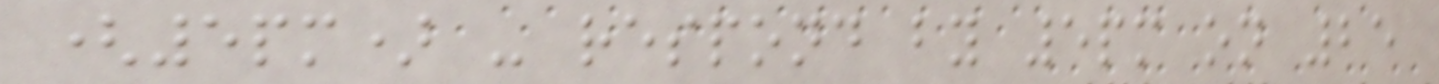(5pm) - respond by 5pm on 25
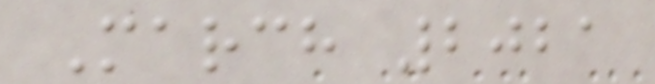March 2021
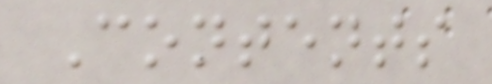Contents
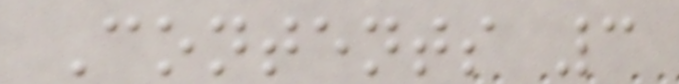Contents 3
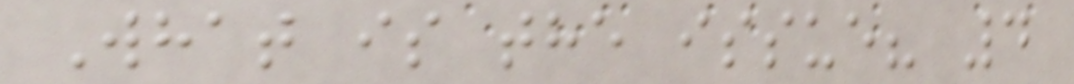What is the issue? 4
